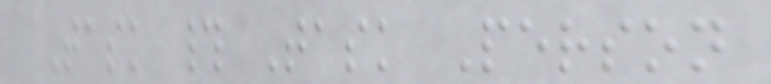Task # Task Person
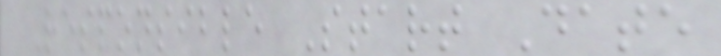Responsible Start Date
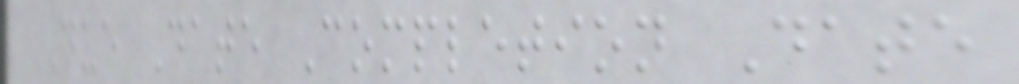Due Date Completion Date
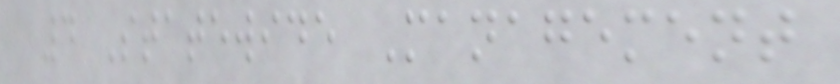4 Statewide Management
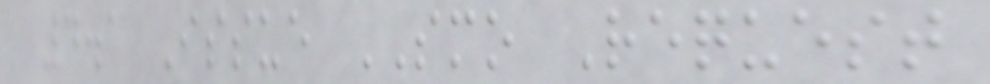4.1 Issue SMO Request
